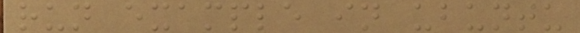run example in ubuntu
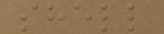shell
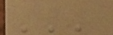'''
